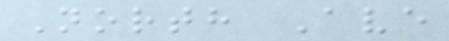North Ave
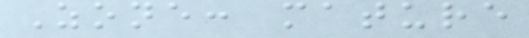Zone: mature
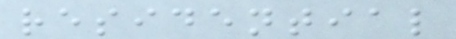residential
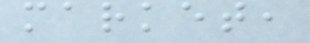market,
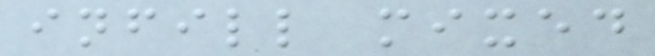infill mixed
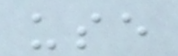use
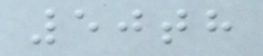50th
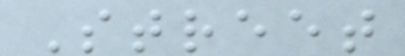Street
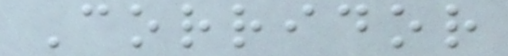Corridor
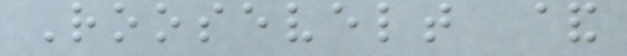Roosevelt &
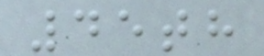45th
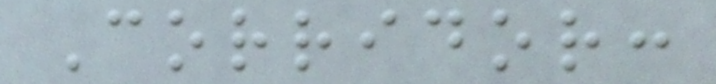Corridor:
